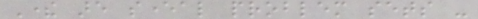There are several problem sets -
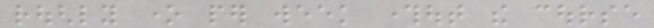roughly one per week throughout the course
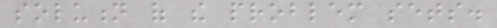solution of the problem sets.
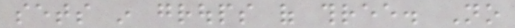sets in groups of three. No
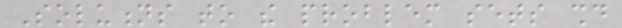Solutions to the problem sets should
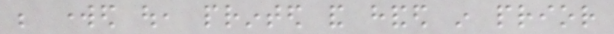be worked out, printed and handed in prior
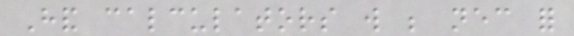Hand calculators will be necessary for
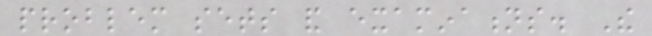problem sets and examinations. The
